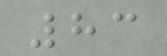83
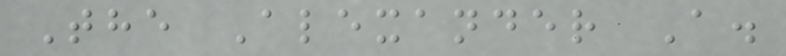The Alexander A.
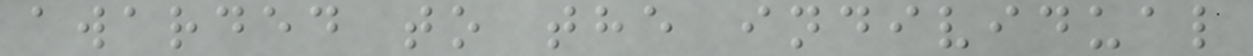awarded to the individual
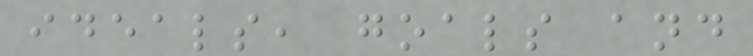ideals, goals and
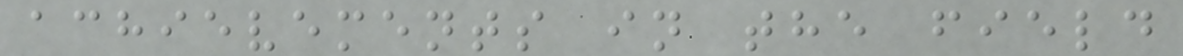achievements in the field
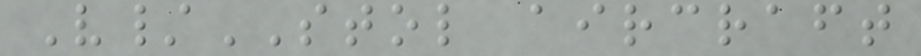V/STOL aircraft
